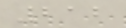212
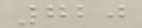720
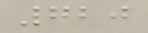720
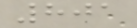801
